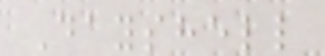Dayshell
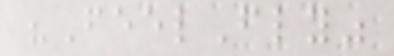"FeelFly"
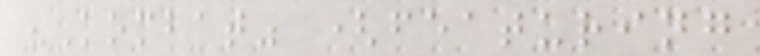"Kombat" (featuring
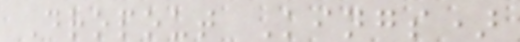Dropout Kings)
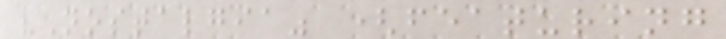"Nostalgia" (featuring
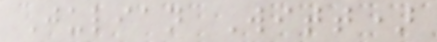Julian Witt)
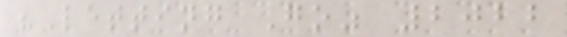"Letting Go" 2022
